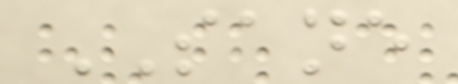SANE
